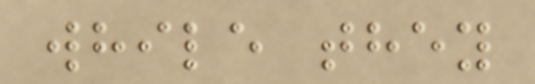while they
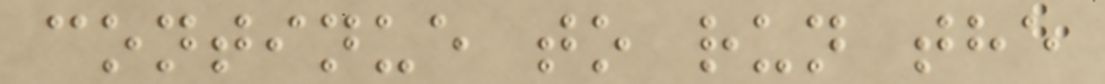continue to run the
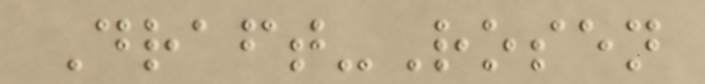Draft-Rosen
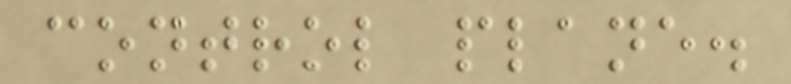control plane.
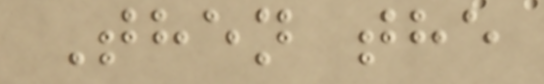Then the
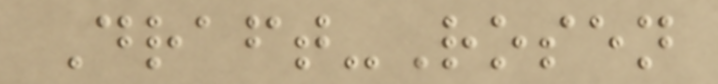Draft-Rosen
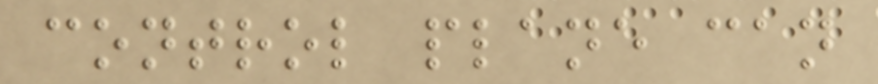control plane can
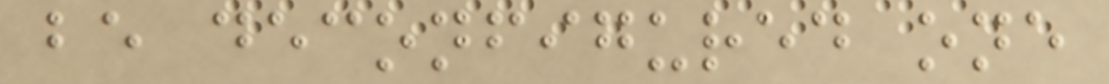be deconfigured one
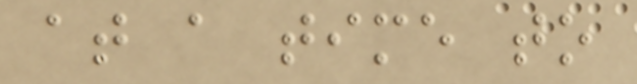at a time to
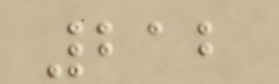212
